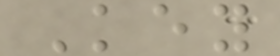Key
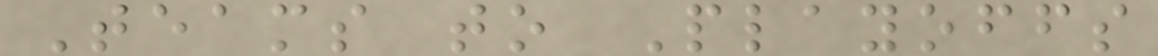Teams to Playoffs
